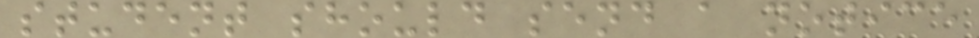student should send a notice
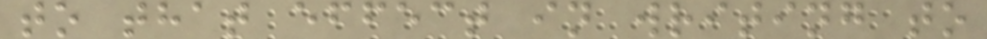to that effect in writing to
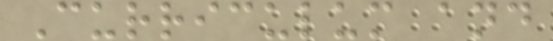Curriculum and
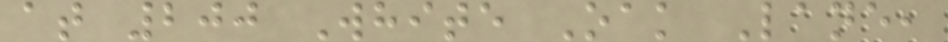at 200 White Oak Lane,
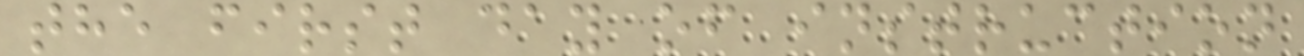the first day of instruction
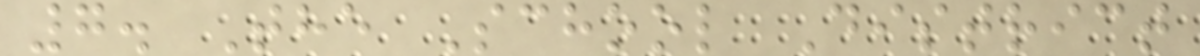7. The School District
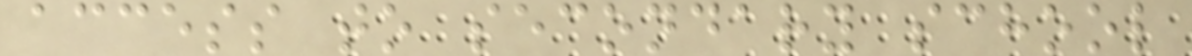access to secondary school
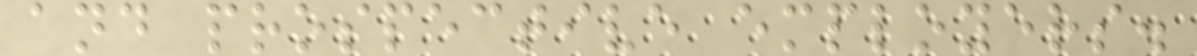and prospective employers.
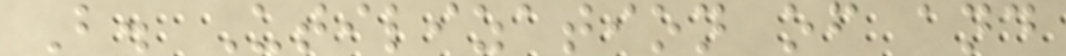B. Utilization of and
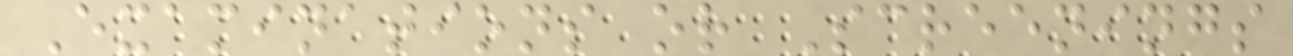Examinations or Screenings
